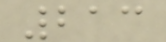213
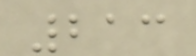213
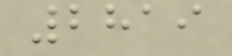2819
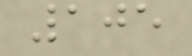105
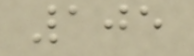105
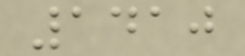1410
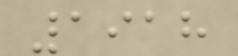1918
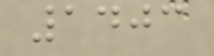1403
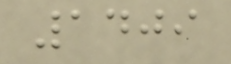1409
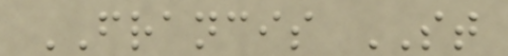FRANCIS ST
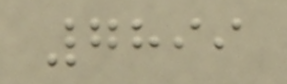7899
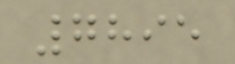7895
